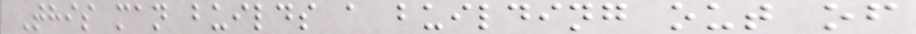This man builds a building out of
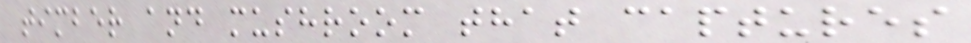timber and mushroom that captures
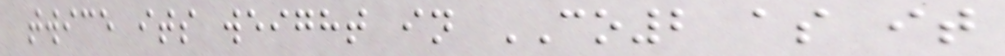twice its weight in CO2 as it
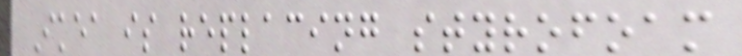Ikea is replacing styrofoam
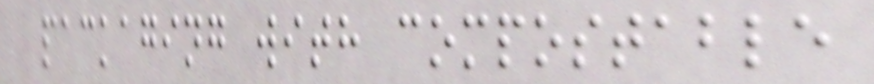packaging with compostable
